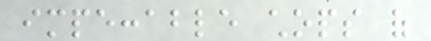impeccable chops of
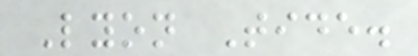Lyon Tide.
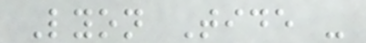Lyon Tide -
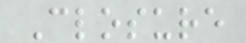Closure
